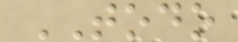TODO
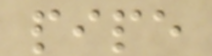pipe
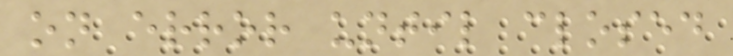on error until closed
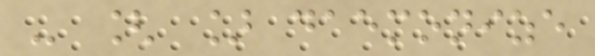- [ ] daemonize
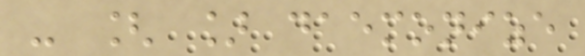- [ ] daemonize
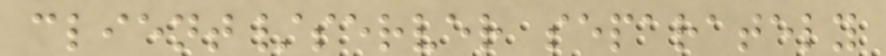client/server separately
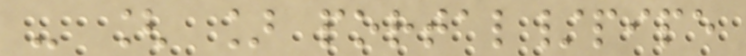- [ ] portal/pipe
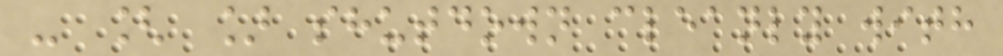- [ ] shutdown cleanly with
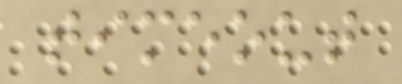timeout
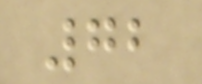72
